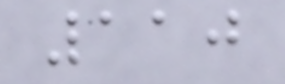110
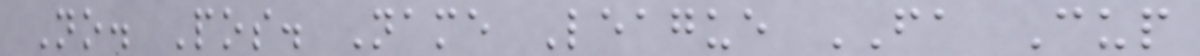No. Pos. Name League FA Cup
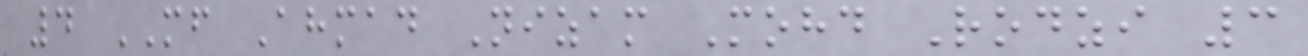4 MF Ahmad Nizam Mohd Rodzi 3
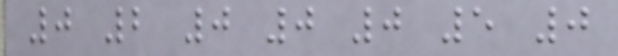0 2 0 0 0 5 0
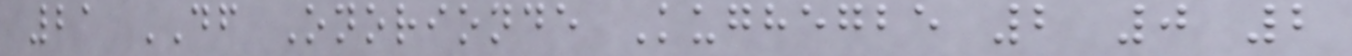21 DF Onorionde Kughegbe 2 0 2
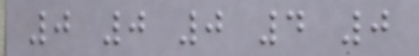0 0 0 4 0
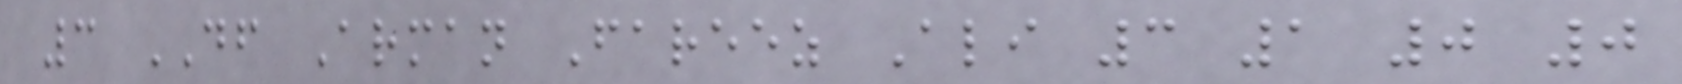3 DF Arman Fareez Ali 3 1 0 0
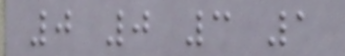0 0 3 1
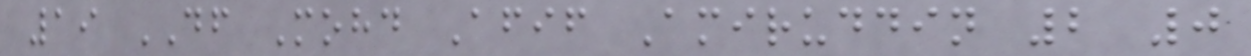19 DF Mohd Afif Amiruddin 2 0
